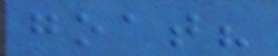goat?
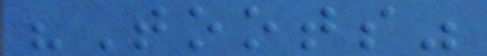"Toots"
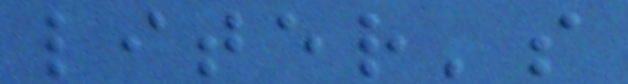liter's
